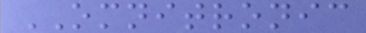OMNITRONIC
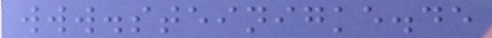www.steinigke.de
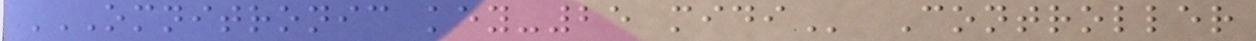OMNITRONIC KEY-25 MIDI Controller
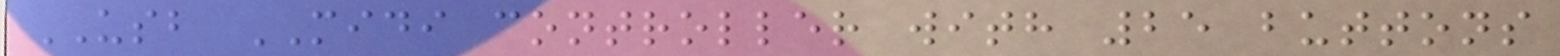USB MIDI controller with 25 buttons
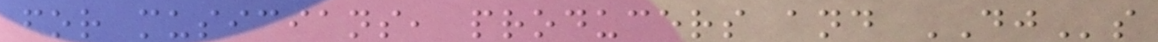for musicians, producers and DJs
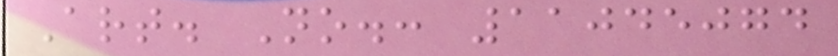Art. No.: 11045074
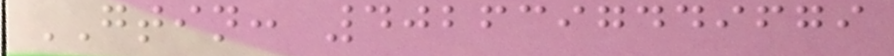GTIN: 4026397449679
